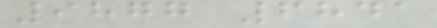9877 6841
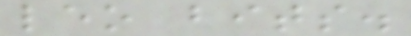leo bits.
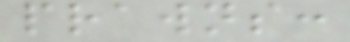prawns:
